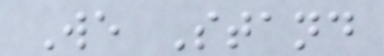We Stand
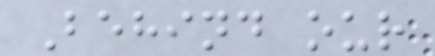Behind our
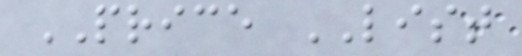PRICE LIST
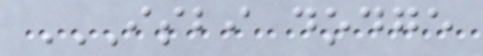ISBI DODGE
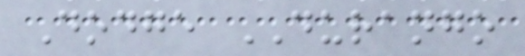Dodge DURANGO
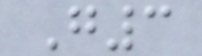G3
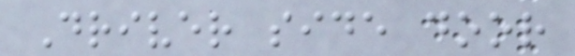Driver side door
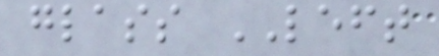glass LEFT
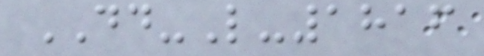DD-L-1816
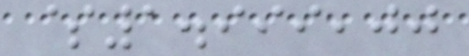$1.999,00
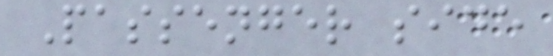Passenger side
